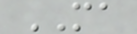MA
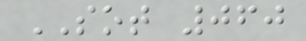SOT 060
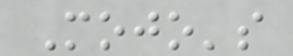Mojo's
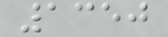1350
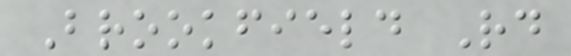Brookfield Rd
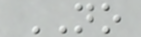NO
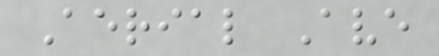Aerial Ave
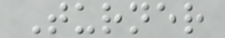Turner
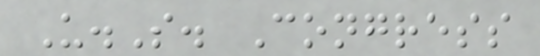U.S. Congress
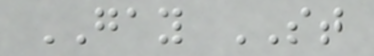GAY ST
